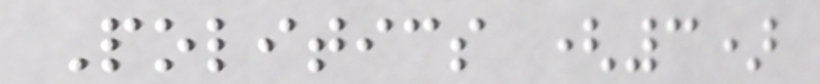Politics (3)
